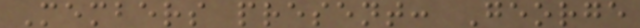Members present: George
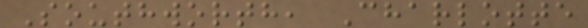Southworth, Charlotte
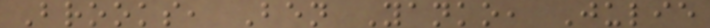Brooks, Ben Yanko, Julie
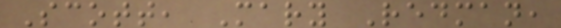Scott, Mary Redman,
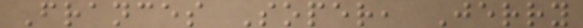Frances Soper, Jerry
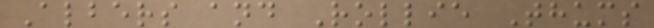Albers and Rollie Thums
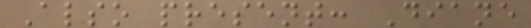Also present: Diane
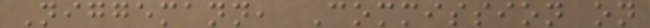Niggemann, Commission on
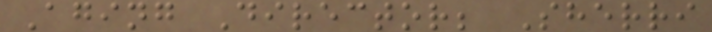Aging Director; Sherri
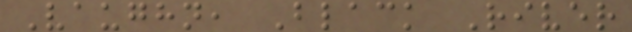Vaughn, Black River
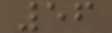56
